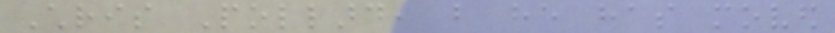Chris Pollard, but he has moved
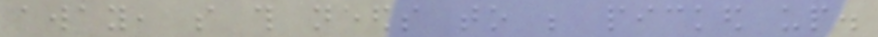away, so this needs to be picked up.
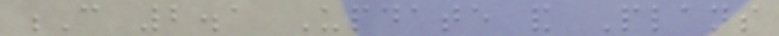C 2.1 Update and Plans
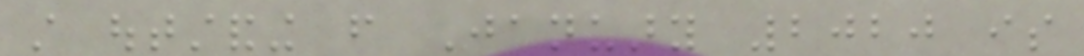still outstanding from January 2020 is
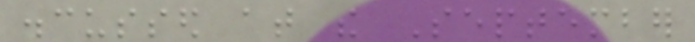discussed at the September
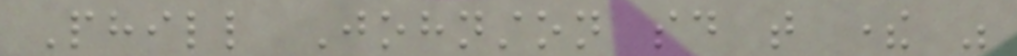Phill Johnston said that there was
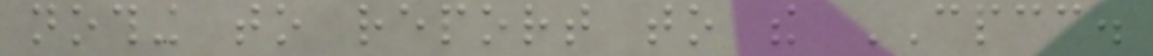nothing to report to the CPCC.
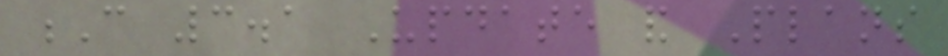C 3.1 Update and Plans
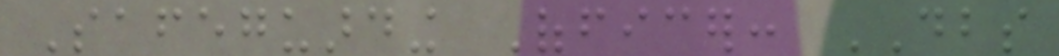Safeguarding Officer: DBS
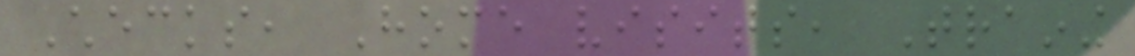Checks, Home visits, Training
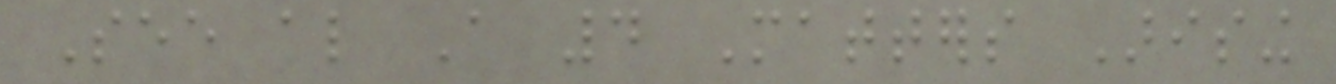See also A 4 Matters Arising
